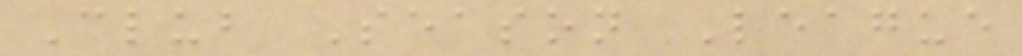Club Season League
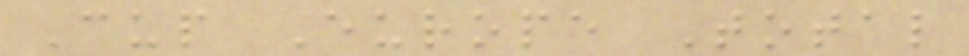Cup Europe Total
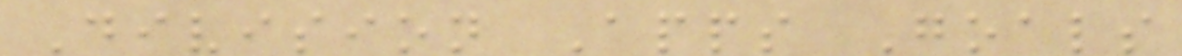Division Apps Goals
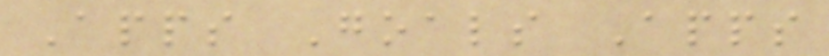Apps Goals Apps
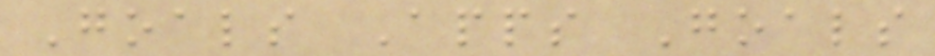Goals Apps Goals
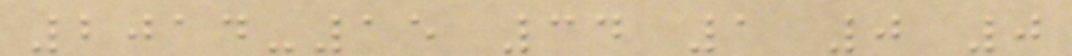2014-15 34 1 0 0
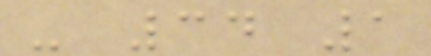- 34 1
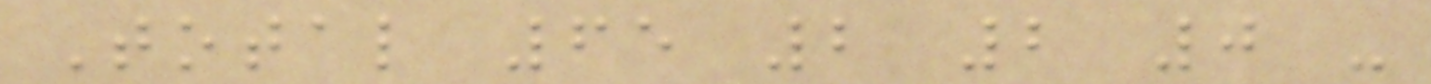Total 65 2 2 0 -
